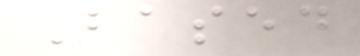Based
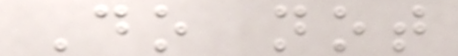Do not
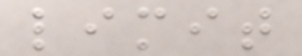limit
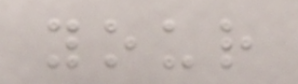your
